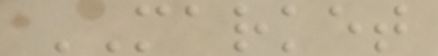MARKET
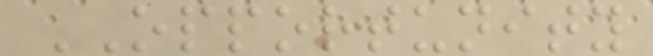OPPORTUNITY
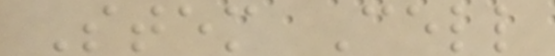Stem Cell
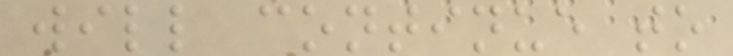will continue to
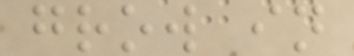grow in
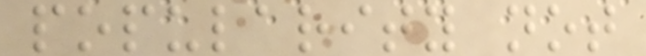popularity not
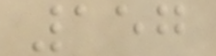157
